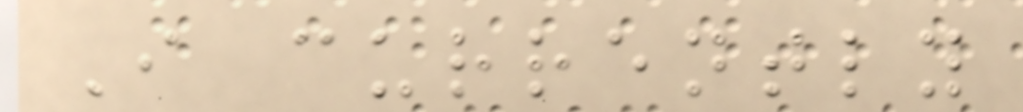I currently
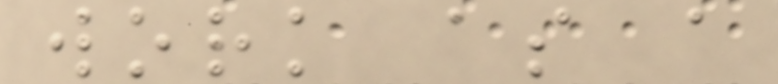work as a
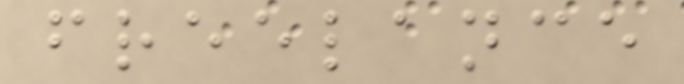freelance
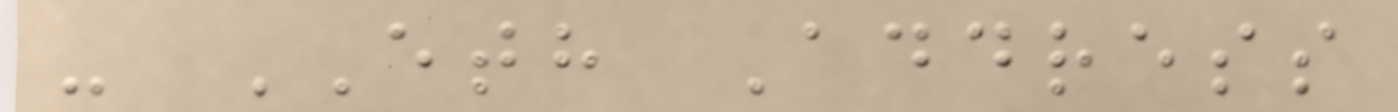- ETH Address
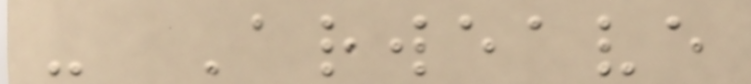- Arweave
